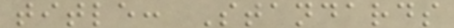title: Standards
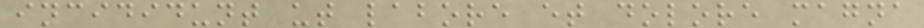incididunt ut labore et dolore magna
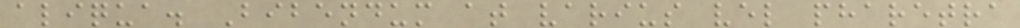aliqua. Bibendum at varius vel pharetra
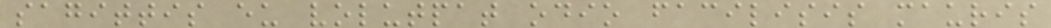sagittis eu volutpat odio facilisis mauris
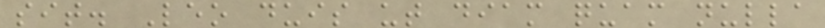sit. Leo duis ut diam quam nulla
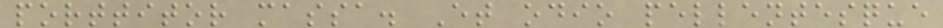porttitor massa. Et odio pellentesque
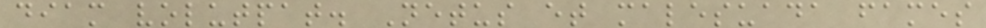diam volutpat. Netus et malesuada fames
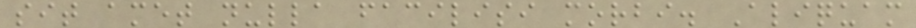sit amet nulla facilisi morbi. Aliquam
